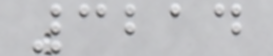3214
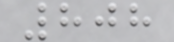808
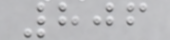806
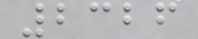2326
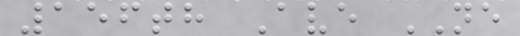156th Ave NE
